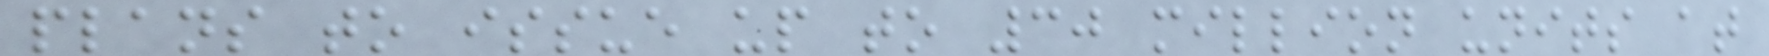plans to issue up to 30 million units at
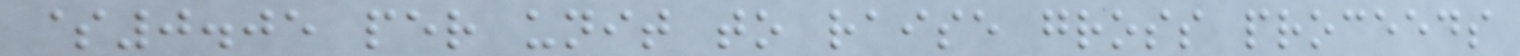$0.05 per unit to raise gross proceeds
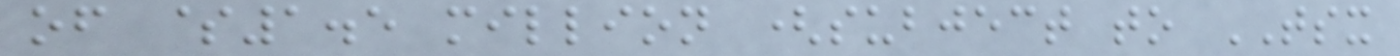of $1.5 million (subject to TSX
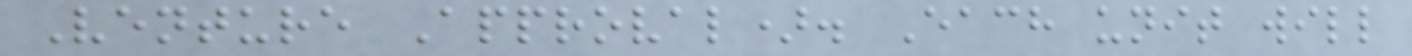Venture Approval). Each unit will
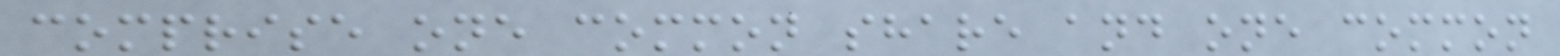comprise one common share and one common
